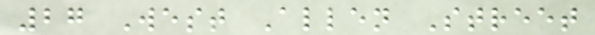27 West Allen Street
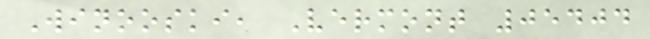Winooski, Vermont 05404
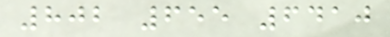802 655 6410
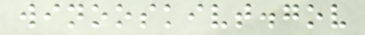winooskivt.gov
